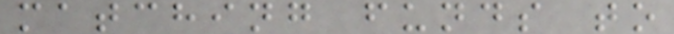matching funds to
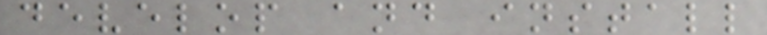develop and install
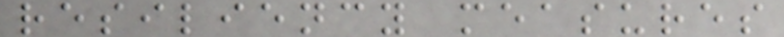resiliency measures
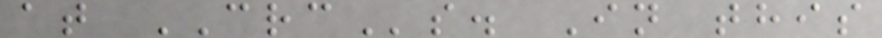at CRCs. In this
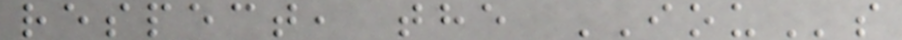respect, the IOUs
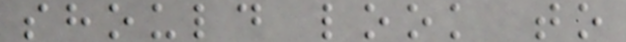should look to
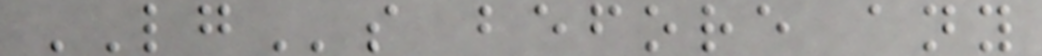LGs before any
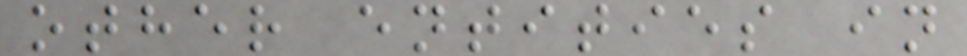other entities in
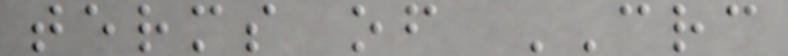terms of CRC
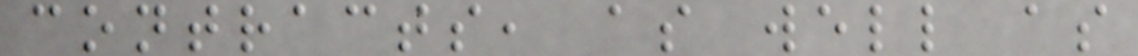contracts, as well as
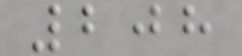208
